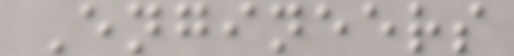Engineers
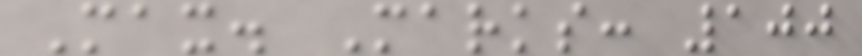Max. Marks: 100
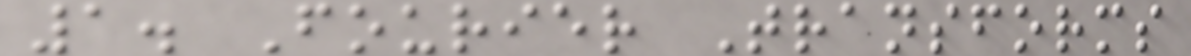1. Fourier Transforms
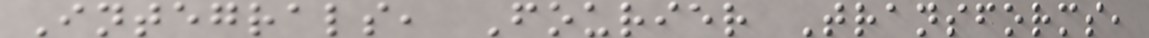Integrals, Fourier Transforms,
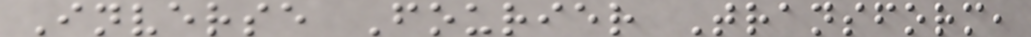Inverse Fourier Transform,
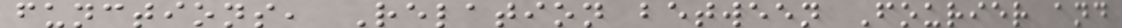functions, Relation between Fourier and
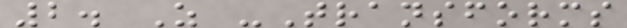2. Z -Transforms
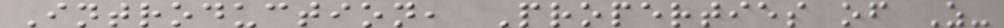Introduction, Properties of Z-
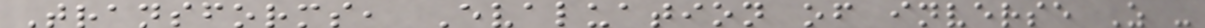Transforms, Evaluation of inverse Z -
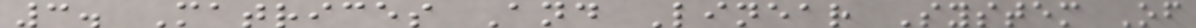3. Matrices And Linear System Of
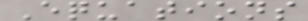Equations
